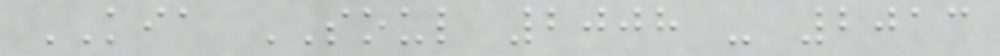KIA SOUL 2008 - 2013
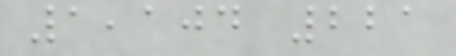1,104 221
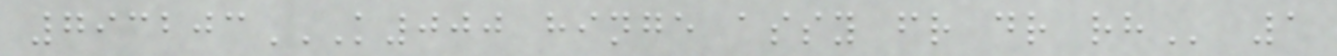793203K000 HINGE ASSY FR DR RH 1
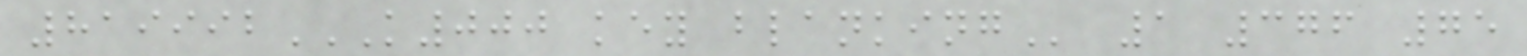819992K000 KEY BLANKING 1 376 75
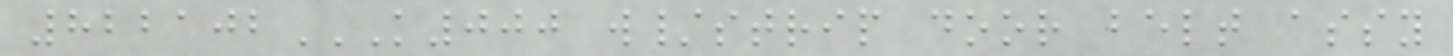822102K000 W/STRIP DOOR BELT ASSY
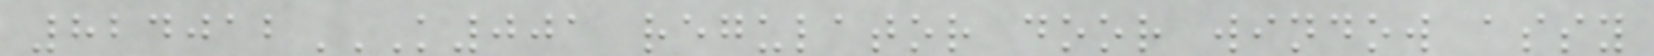824012K001 REGULATOR DOOR WINDOW ASSY
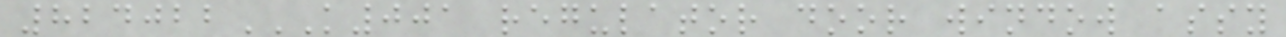824022K001 REGULATOR DOOR WINDOW ASSY
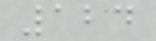124
